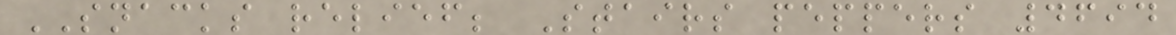SNACKS relief; Stairs peppers 4694
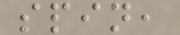spin,
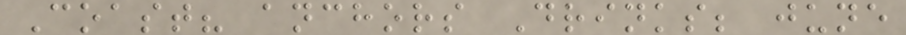Coast? anchors Drinks; june
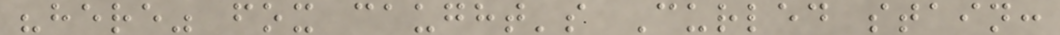"here" fox caught's Curled stain:
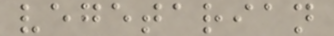vegetarian
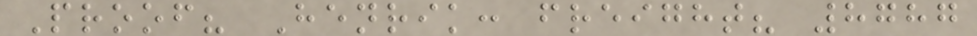Proof? Henrik: freight? 8787
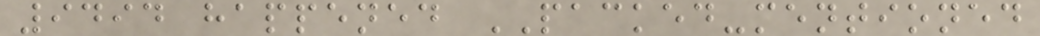9494 happened PACKED-mentioned
